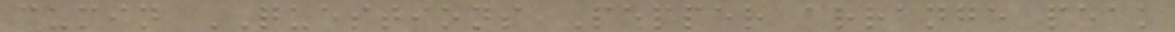cumin QUESTIONS Pepper arrange peak
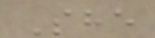She
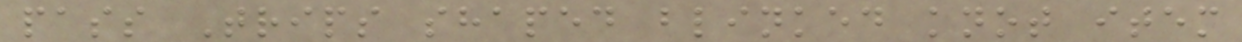pass Trips shaped blinked knot item
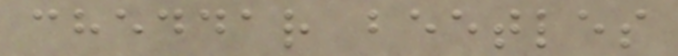cheddar beetles
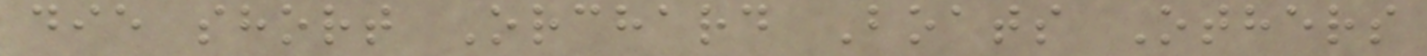die short Orchard Boats Others
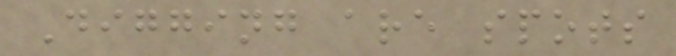Digging are spots
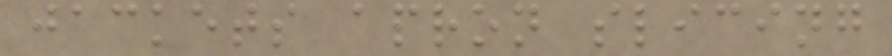jackets apron slicing
